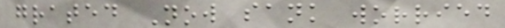grated Now sank worried
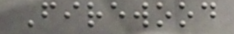Firewood
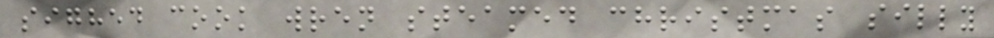sighed cook wren steamed christmas silly
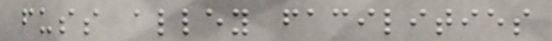fuss alley facilities
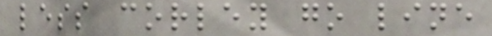less corley go line
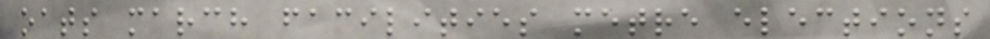oats march facilities metre elections
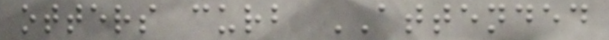otters curb ATTENDED
